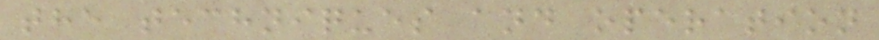the techniques and operation
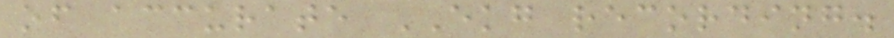of accurate EKG recording.
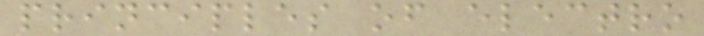principles of electro
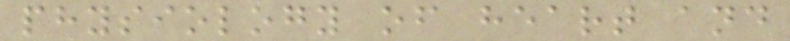physiology of heart and
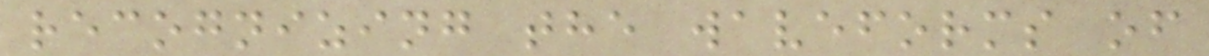recognizing the waveforms of
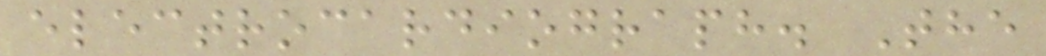electrocardiograph. The
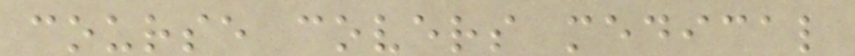course covers medical
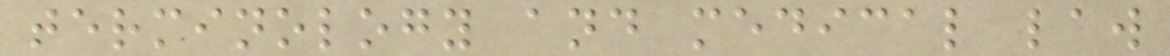terminology and medical law
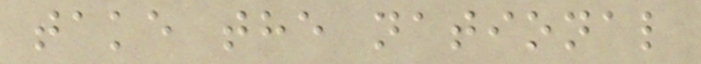take the national
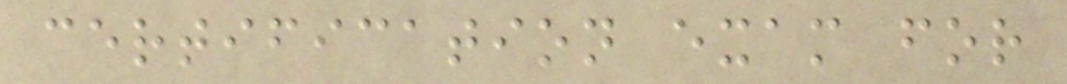certification exam for
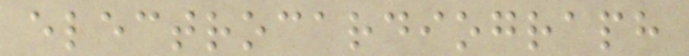electrocardiograph
